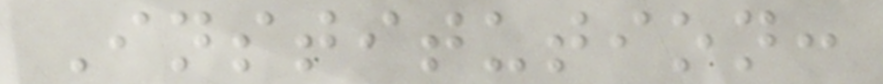Institution:
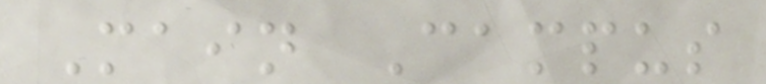Main Campus
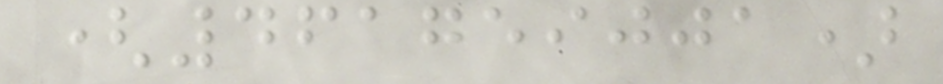(461759001)
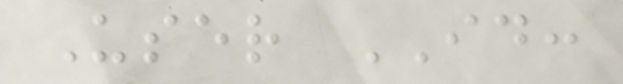User ID:
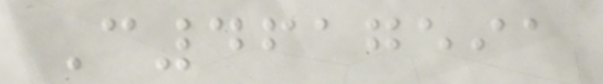C4617591
